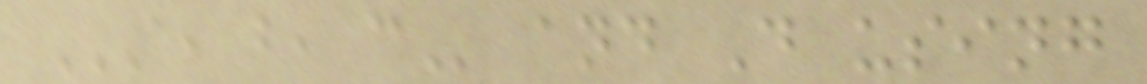A, B, C and D using
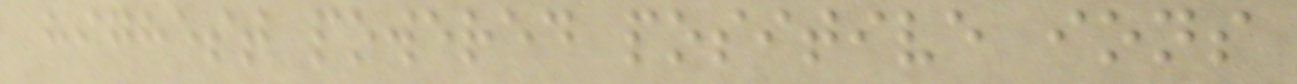highest powered positive ions
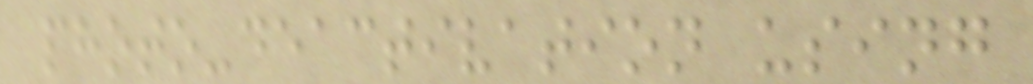photo-deactivation using
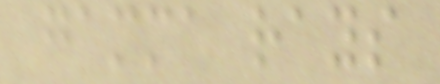gamma rays
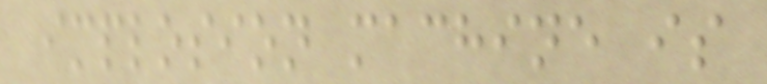implosion machine is
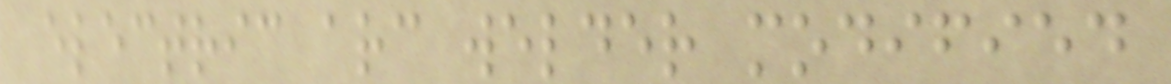electric arc welder modified
